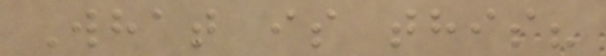What is this?
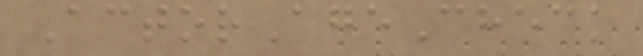ActorAgeCheck
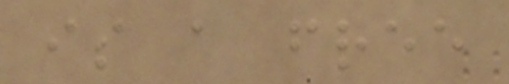is a free
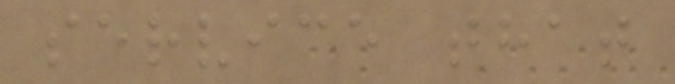service that
